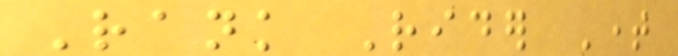Rank Rider Time
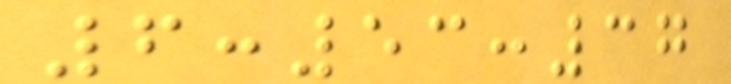6:53:37
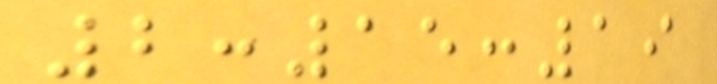2:15:19
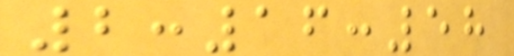2:16:58
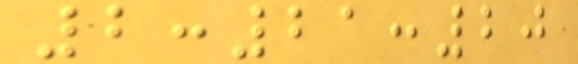2:21:20
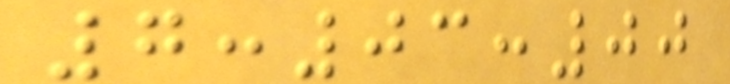7:03:00
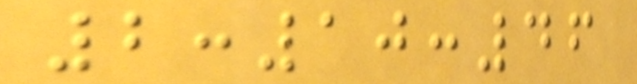2:10:46
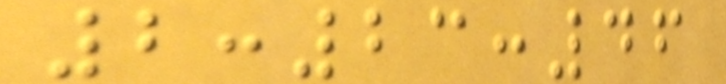2:23:46
